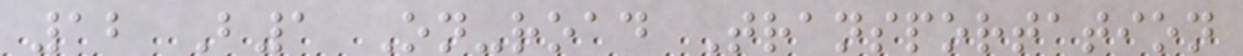12 B1 On-road Transportation
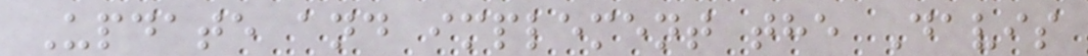Update and implement the Davis
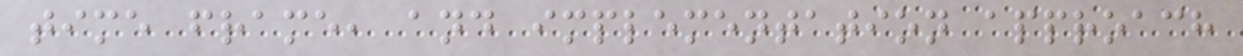time frame, and implementation approach
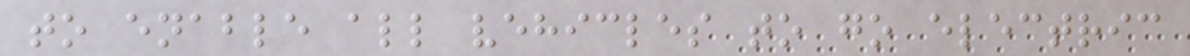to enable all vehicles to go electric
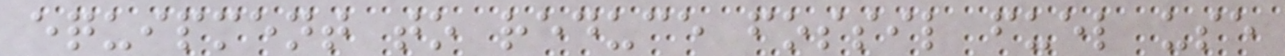equipment to reduce fossil fuel use
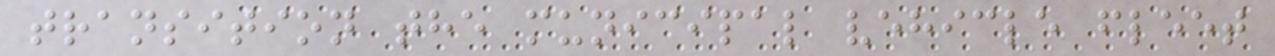transition the municipal vehicle fleet
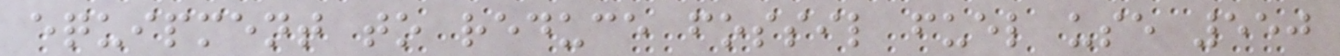equipment to reduce fossil fuel use 550
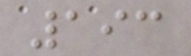193
